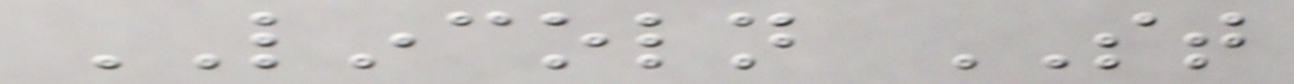LINCOLN ST
